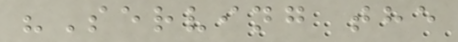"Serving the
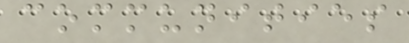communities
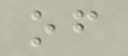of
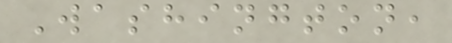Washington,
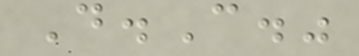D.C."
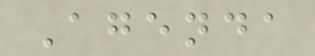Agenda
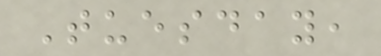Tuesday,
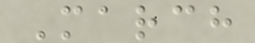March
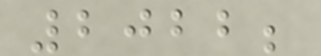2022;
